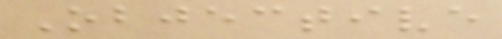Objective
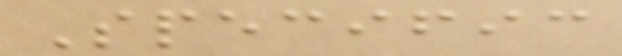Specific
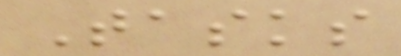Tasks
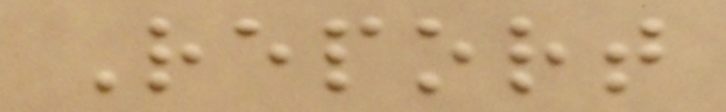Report
